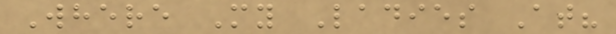Where My Ladies At?
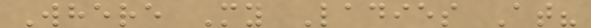Where My Ladies At?
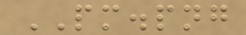PM.png
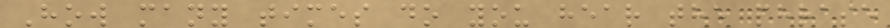How many times do you hear the phrase
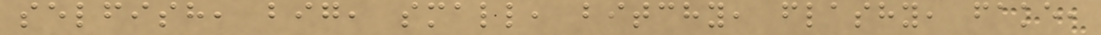selfish, big, small, bitchy, flashy, fake,
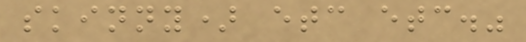skinny) etc etc."
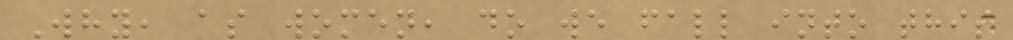Why, as women, do we fall into this
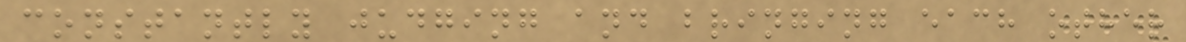constantly judging and bringing each other
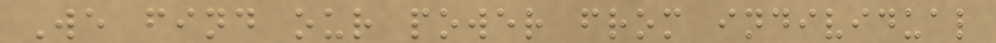We find our power from individual
